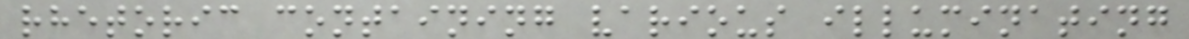rhetoric containing various illuminating
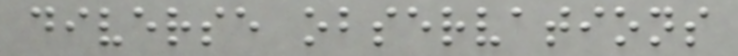diverse observations
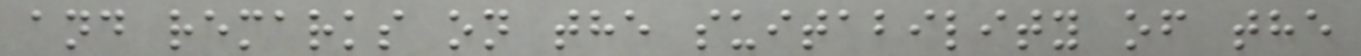and remarks on the suitability of the
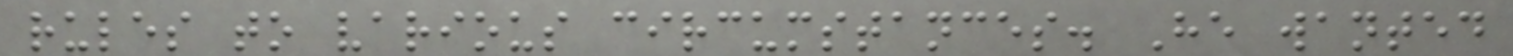rules to various circumstances. He wanted
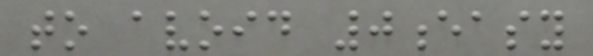to avoid 0easy
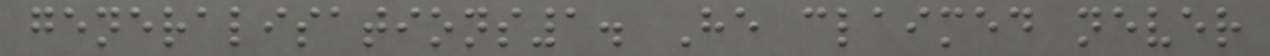generalisations1. He claimed never
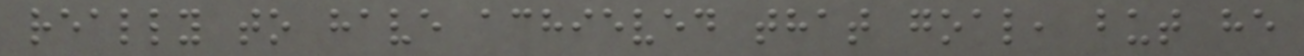really to have achieved that goal, but he
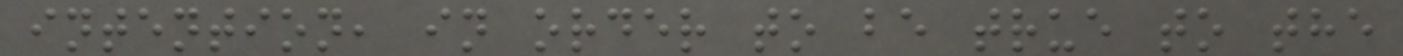intention, in order to be true to the
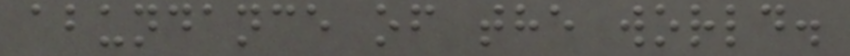abundance of the world.
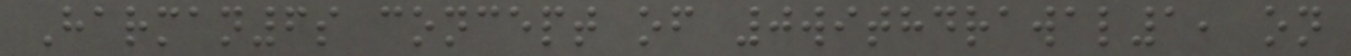Harman6s concept of 0withdrawal1, on
